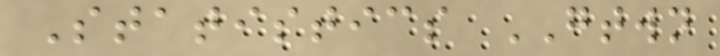Statistics GTWN
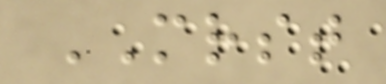MRST
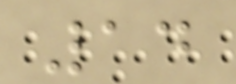14
